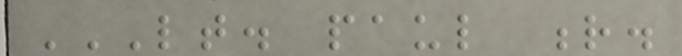LT. PAUL R.
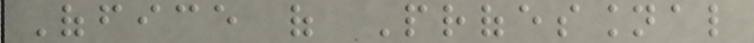Office of Professional
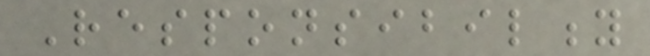Responsibility
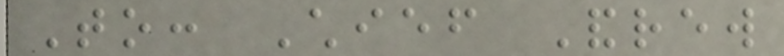To: Chief Andrew
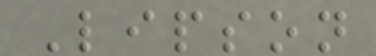Lipson
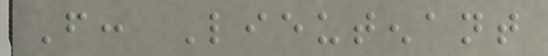From: Lieutenant
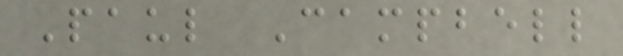Paul Campbell
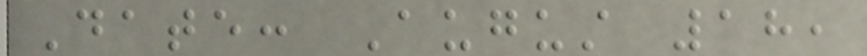Date: August 18,
